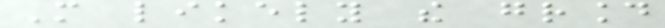More likely the ground
